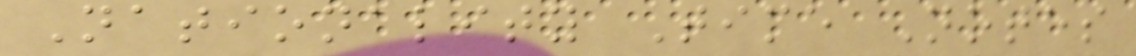Nationality Time Notes
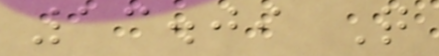13.09 Q
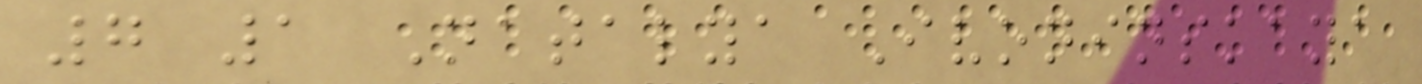7 1 Natalya Ivoninskaya
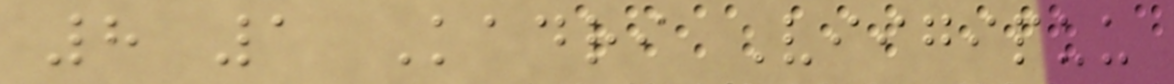8 1 Kadri Viigipuu
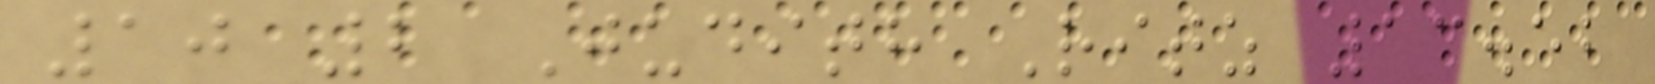10 2 Judith Ritz 13.52
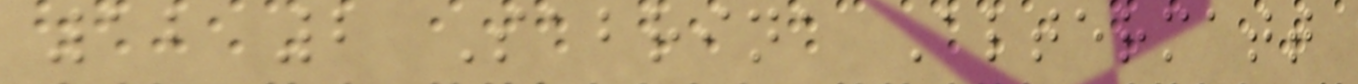12 2 Sabrina Altermatt
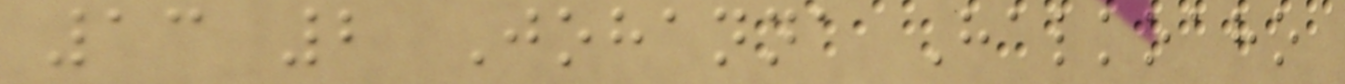13 2 Johanna Halkoaho
